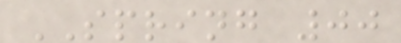SPRING 00
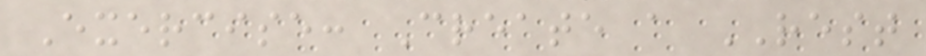Exercise: Create a REST
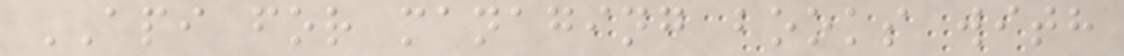API for managing books with
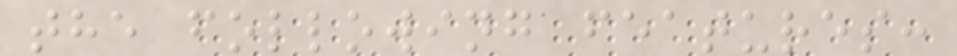the following features:
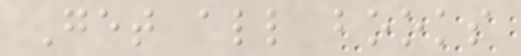Get all books
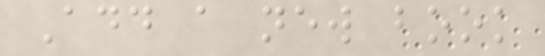Add a new book
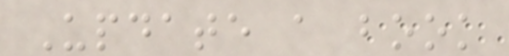Update a book
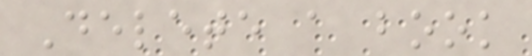Delete a book
